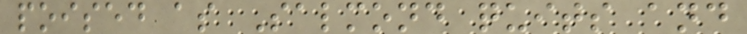poised as Salmond quits and
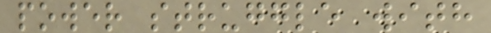power struggle with
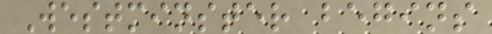Westminster begins
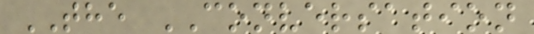THE CONVERSATION
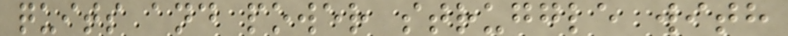quits and power struggle with
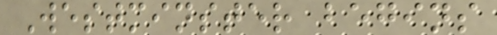Westminster begins
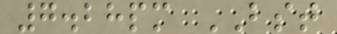7.28pm BST
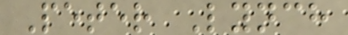Peter Lynch
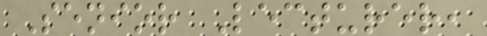Senior Lecturer,
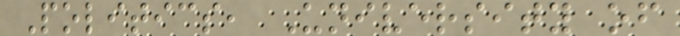Politics, University of
